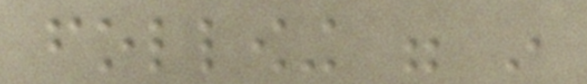following were in
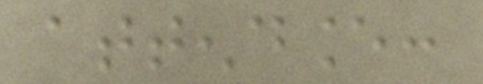attendance:
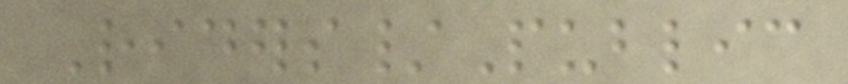Riders/Public
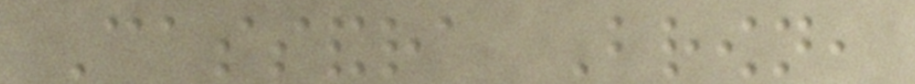Cassandra Brown,
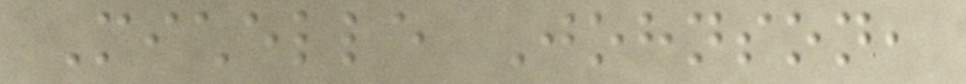Michelle Johnson,
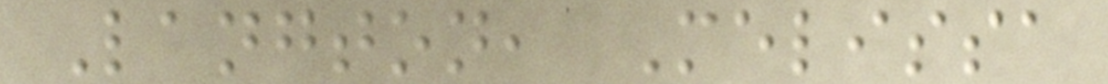Langton, Melissa
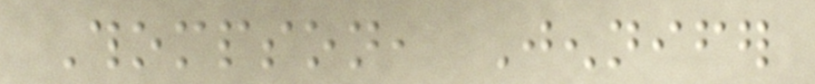Thompson, Jennifer
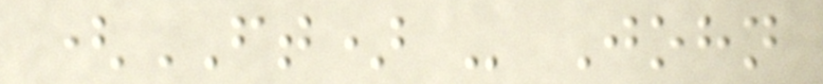(FT) - John
